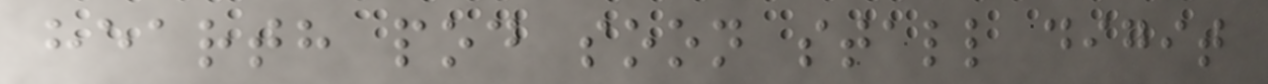hearth pod soon stall digit
